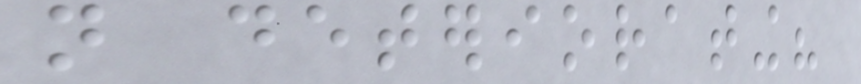not deteriorating?
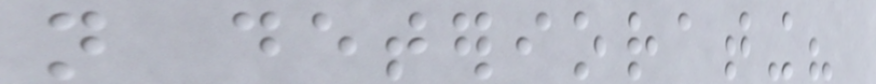not deteriorating?
